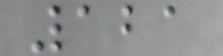121
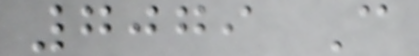7079 C
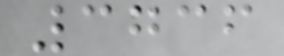3736
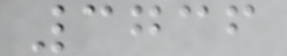3736
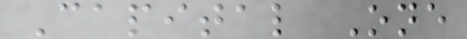Capital One
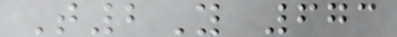T2Y 673
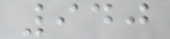940
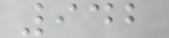942
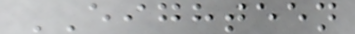EIGHTEEN
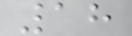18
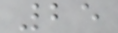25
